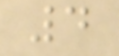4
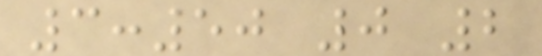3:50 0 2
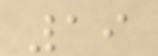19
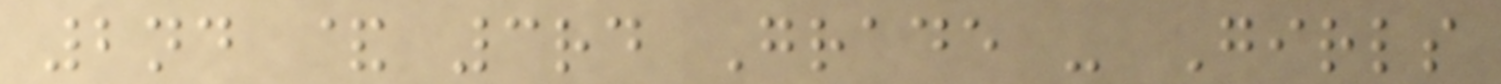2nd & 3rd Grade - Girls
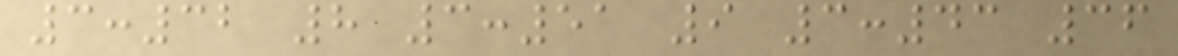3:32 8 3:51 9 3:43 36
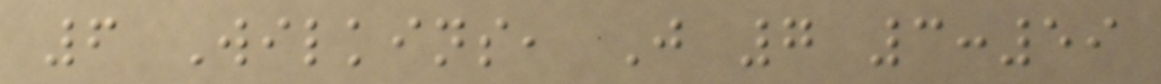6 Wilkins, J 7 3:59
